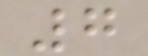7
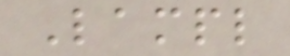Lampl
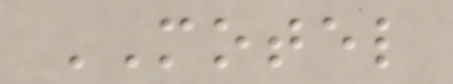MOTEL
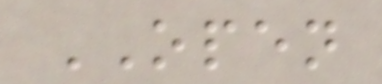OPEN
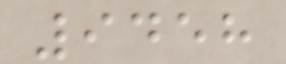9458
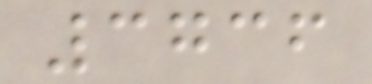3736
